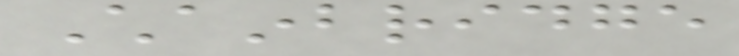Chainbridge
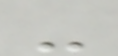-
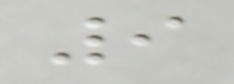9
